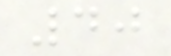40
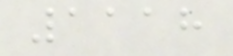1118
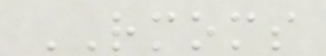RMOMS
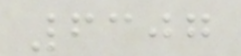6307
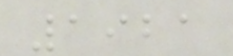1921
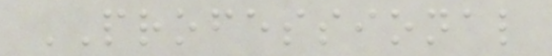PROFESSIONAL
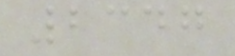2347
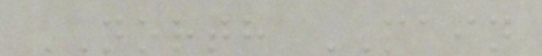NORTH MAIN
